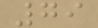79
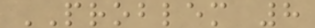PROBLEM 8
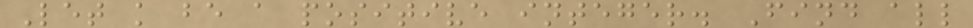Let k be a positive integer. Find all
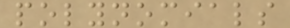polynomials
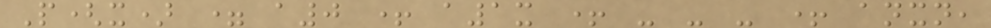P(x) = a0 + a1x + - - - + anxn,
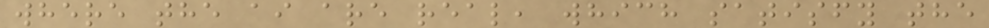where the ai are real, which satisfy the
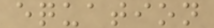equation
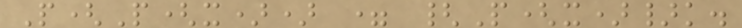P(P(x)) = {P(x)}k.
